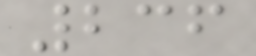236
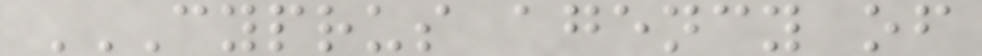CYPRUS AGENCY OF
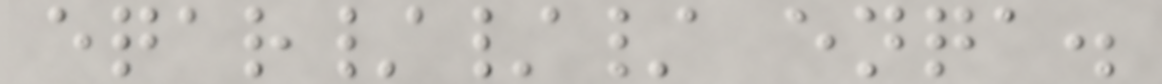eqar/// enqa.
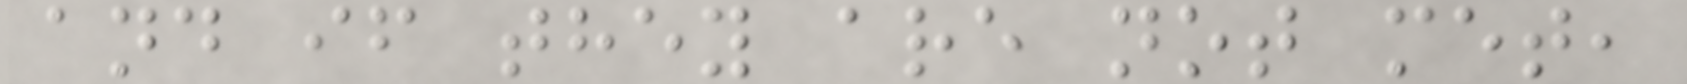and if they are not met,
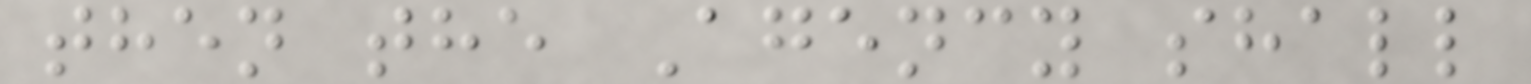then the Agency shall
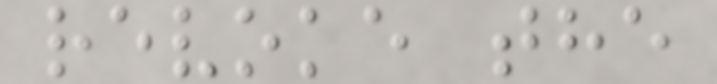revoke the
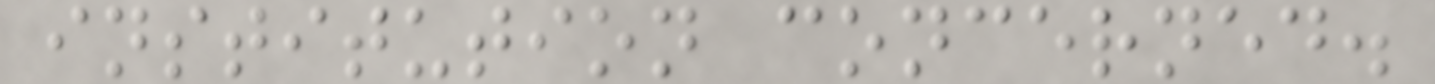institution concerned.
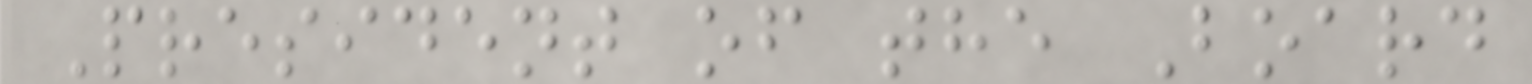President of the Board
